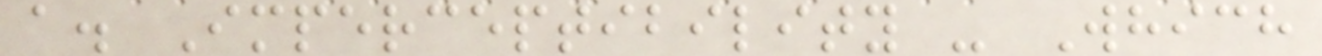a. Imperceptibility - Which
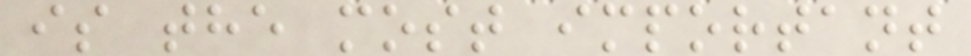is the most important
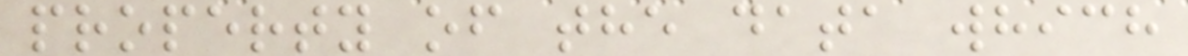property of the data which
